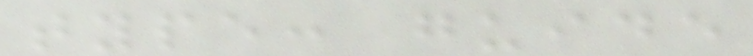type: guide
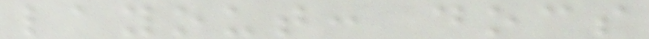layout: docs
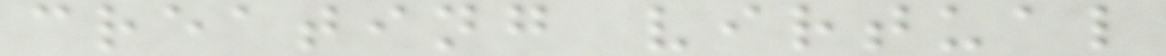creating virtual
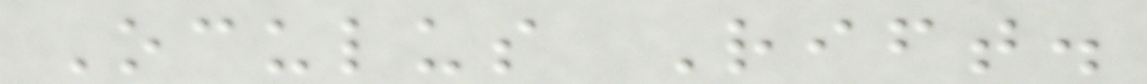Oculus Rift.
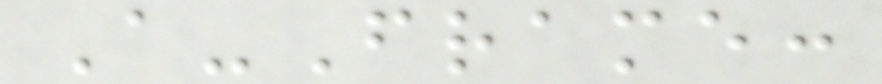A-Frame:
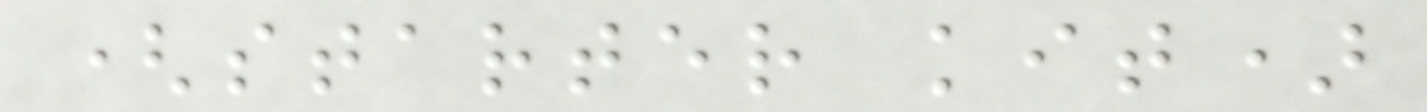(starter kit)
